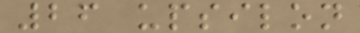26 upsilon
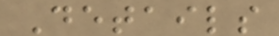Details
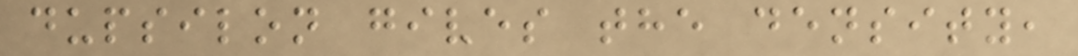dupsilon gives the density,
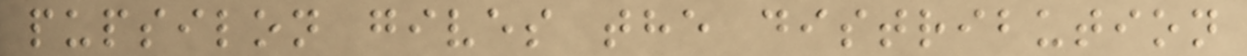pupsilon gives the distribution
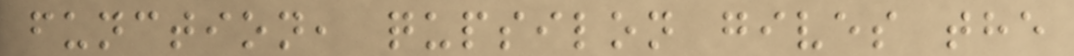function, qupsilon gives the
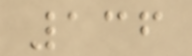136
